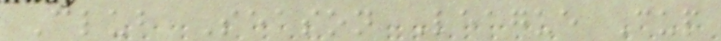Club Season League Cup
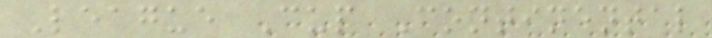League Cup Continental
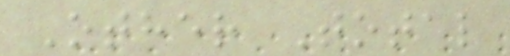Other Total
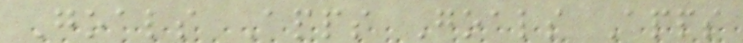Goals Apps Goals Apps
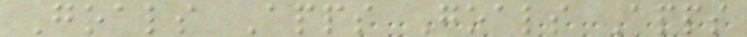Goals Apps Goals Apps
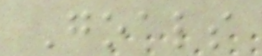Goals
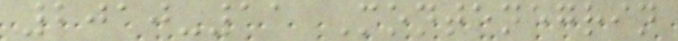2010-11 Montenegrin
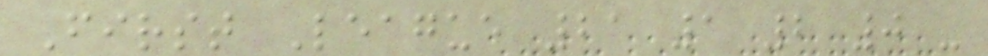First League 21 1 2 0 -
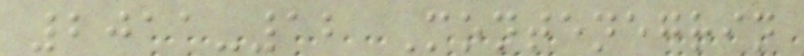2011-12 Montenegrin
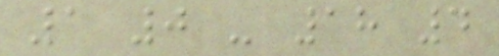1 0 - 18 4
